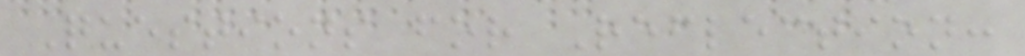Questions for Reflection:
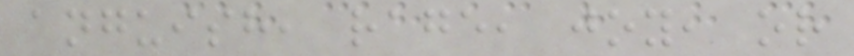anguish, rage, joy, or
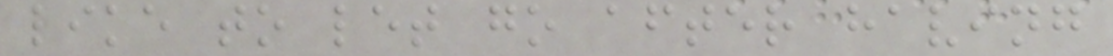like to let go after having
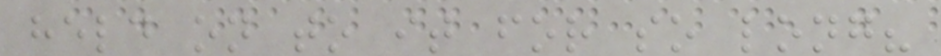held on to it for so long?
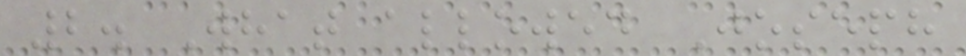2. What allowed Joseph
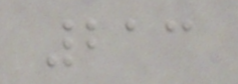213
